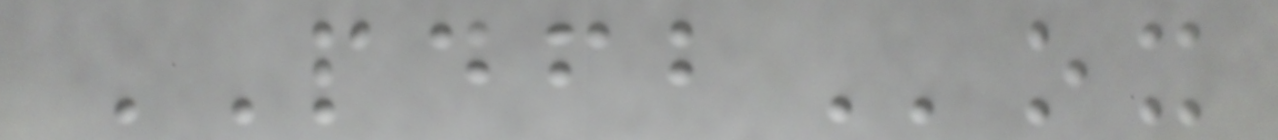PDFBox
